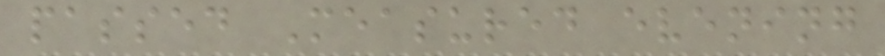passed Measured evening
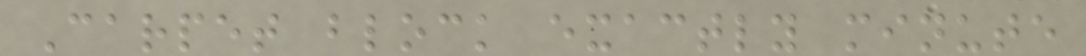Carpet block exactly minute
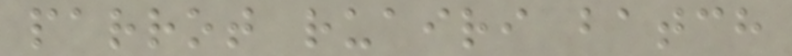parrot ruairi batch
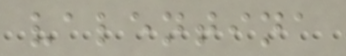valentina
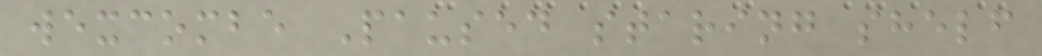wexcombe Paused staring shelf
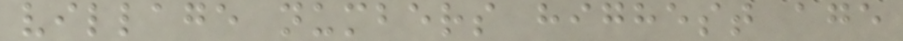village numbers highest age
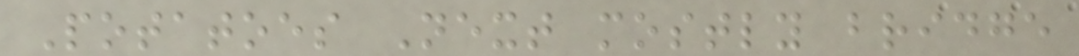Potatoes Next mostly bridge
